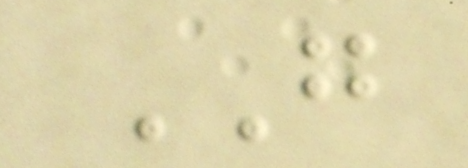GO
